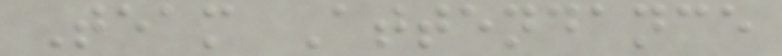Team Attendance
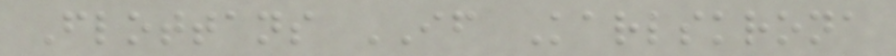Flottans IF Karlskrona
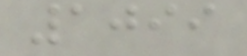1099
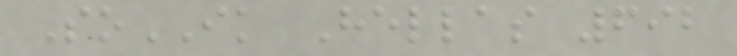SoIK Hellas 692
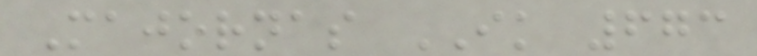Majornas IK 673
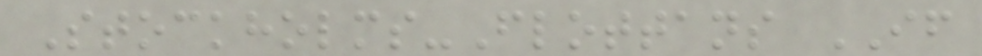Stockholms-Flottans IF
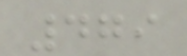479
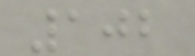102
